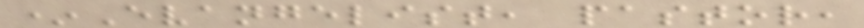*Evangelist, pastor,
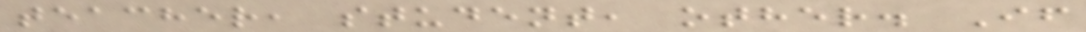teacher, student, other. If
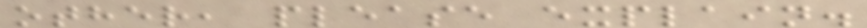other, please explain.
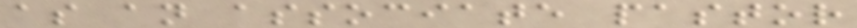as an associate pastor
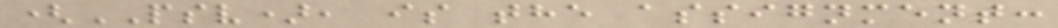(PSV), is the assignment:
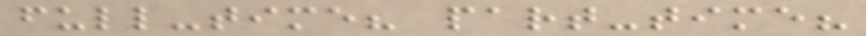full-time? part-time?
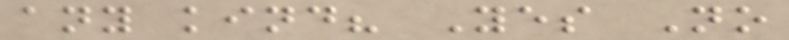any kind? Yes No
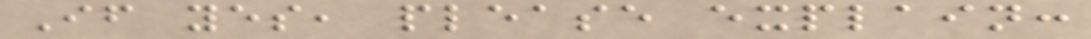If yes, please explain:
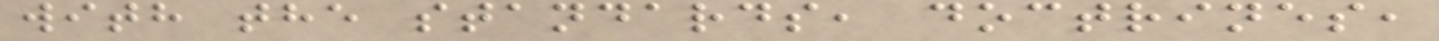with the standards, doctrines,
